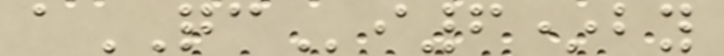aQCi6*by
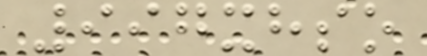997xhso
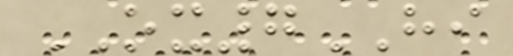OX7HI
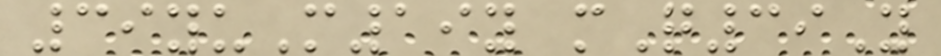39yuM19y mQ39Y
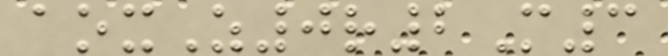aoxZ0r2M3
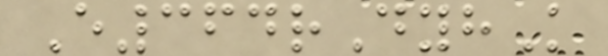E364rDyhK
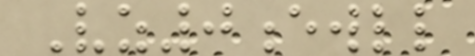Vz0ewll
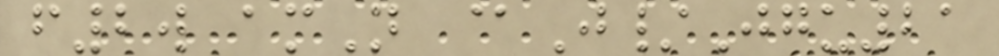f2w amN @J/Jgu21
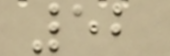52
